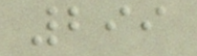299
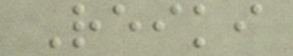Reiki
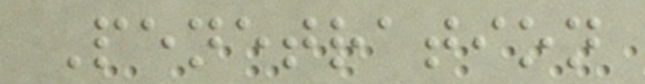Penetration
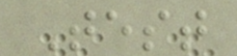Test
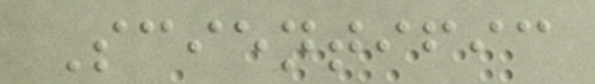Scientific
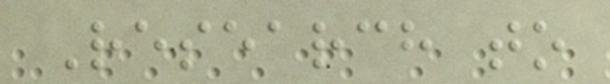Research to
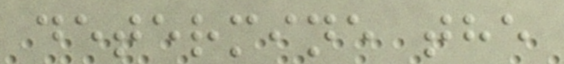determine the
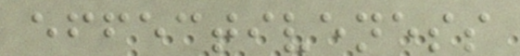effectiveness
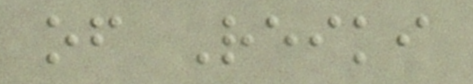of Reiki
